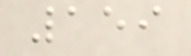159
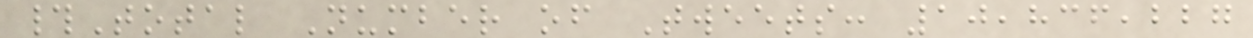#Total Number of Tweets: 10,836,227
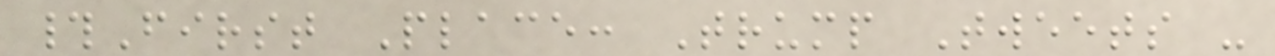#First Place: Trump Tweets -
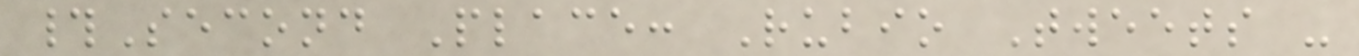#Second Place: Rubio Tweets -
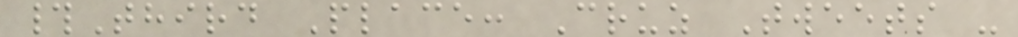#Third Place: Cruz Tweets -
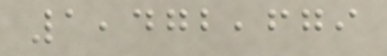1,472,679
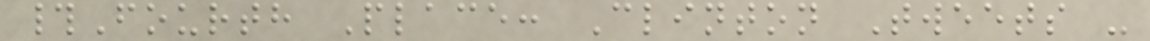#Fourth Place: Clinton Tweets -
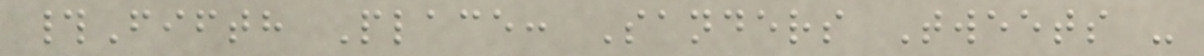#Fifth Place: Sanders Tweets -
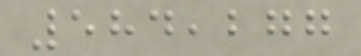584,277
